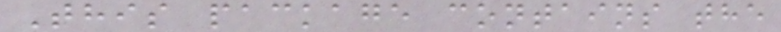This package contains the
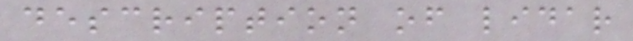description of lidar
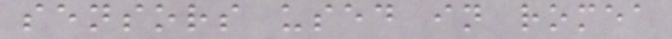sensors used in romea
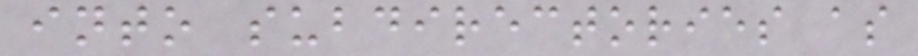into subdirectories as
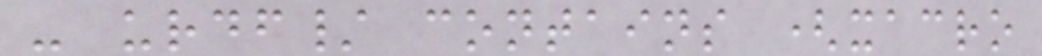- urdf/ contains (xacro
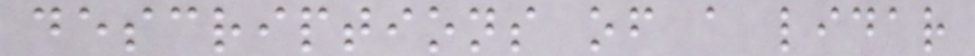descriptions of a lidar
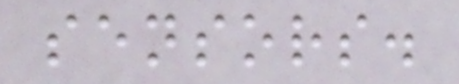sensors.
